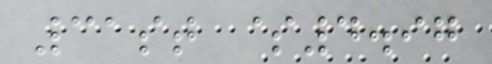31st $4.97
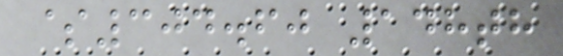$304.60 148th
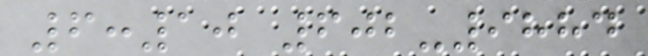6:10 602-9884
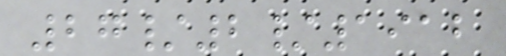27/2/1912
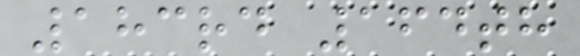183rd 164th
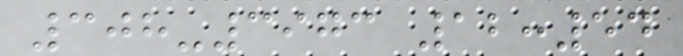308-3973 12:54
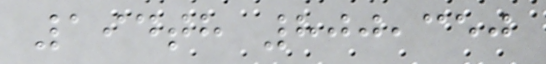194th 800,350
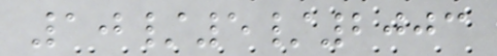10/5/2003
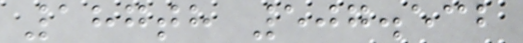187th 507.532
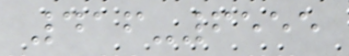416-6555
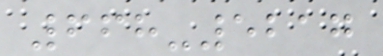668-5217
